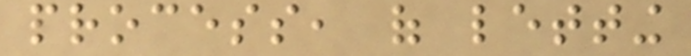process, of letting
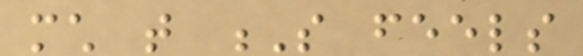much that S feels
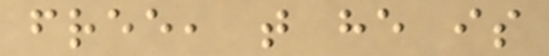free, that he is
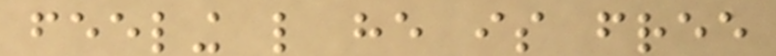feeling like he is free
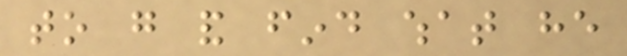to go and find what he
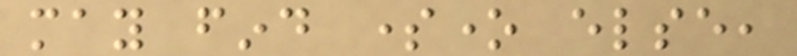may find someone else,
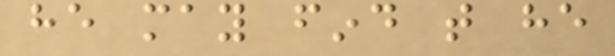he may find that he
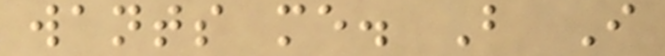wants me. But I
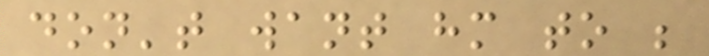don't want him to be
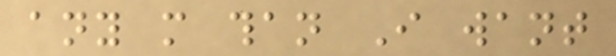any more than I want
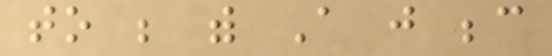to be with A just because
